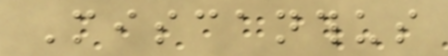Miscanthus
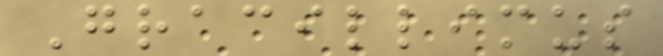Gracillimus
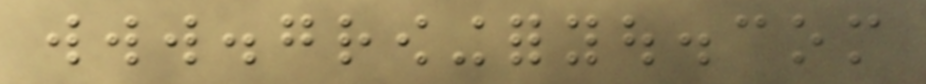www.growingforyou.com
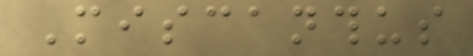Miscanthus
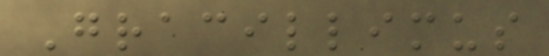Gracillimus
